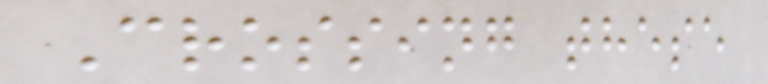Crossing these
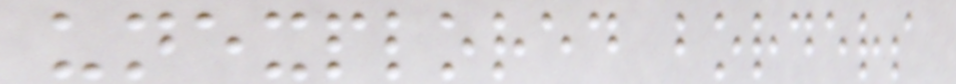unexplored borders
